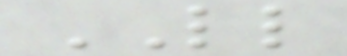LL
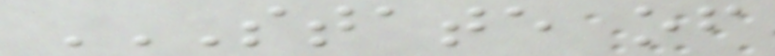STATE OF
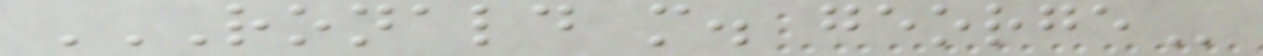RONALD M. GEORGE
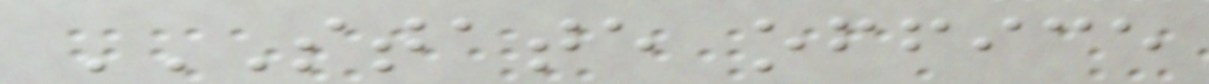STATE OFFICE
